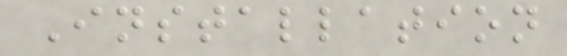Installation
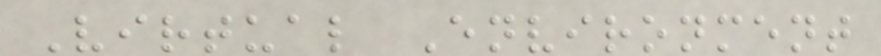Virtual Environment
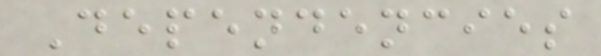Dependencies
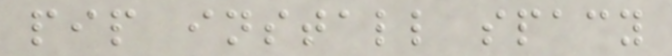pip install spacy
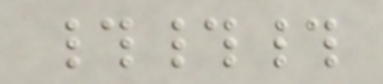###
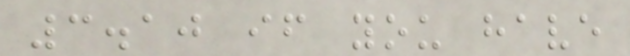3.10 if you have
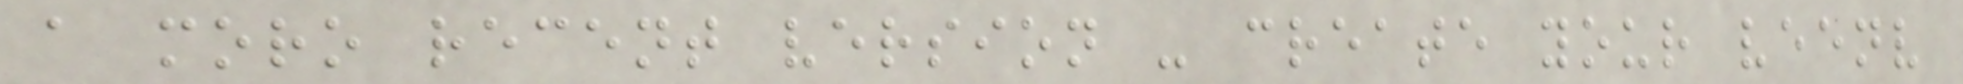a moro recent version - create your veenv
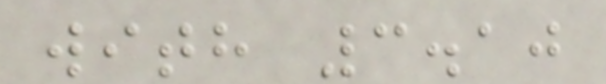with 3.10
